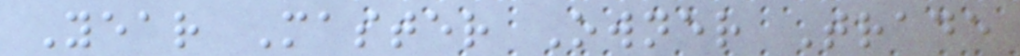Year Master Owner Trade
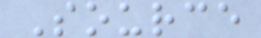Source
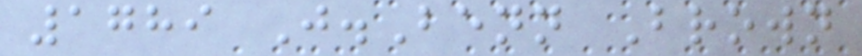1789 J.Benn Brown
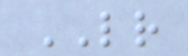LR
